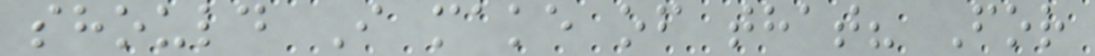should I make of that? For
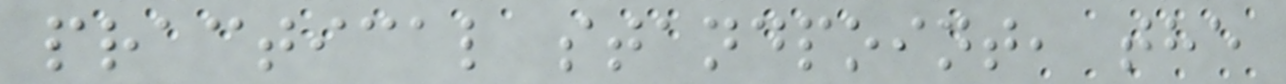practical standpoint, the
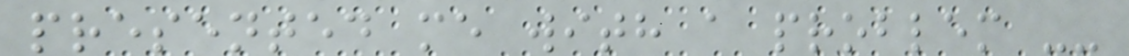presented me with a problem --
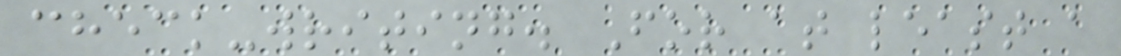check-writing. For at least a
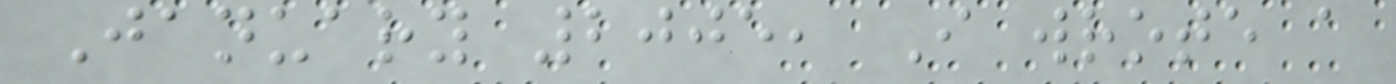January 2005, I wrote a
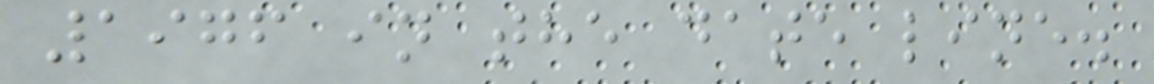1976 in the date line.
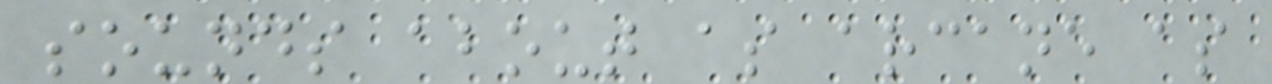sounds about as arcane as
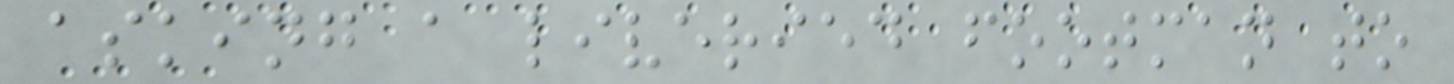asking a liveried footman to
